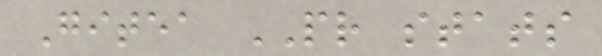Gitea PR stats
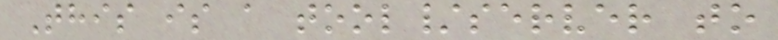This is a tool/server to
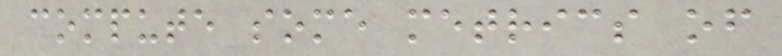compute some metrics of
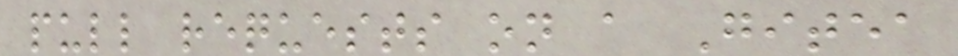pull requests on a Gitea
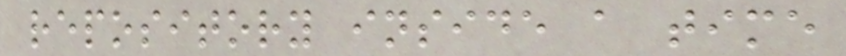repository inside a time
